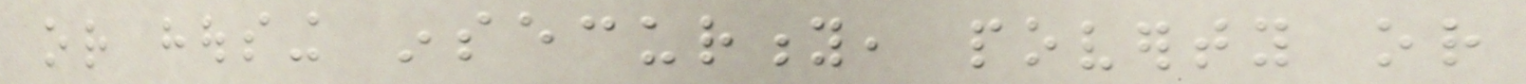or housing insecurity, poverty or
